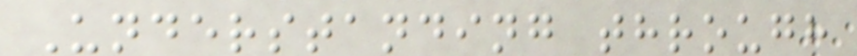Understanding through
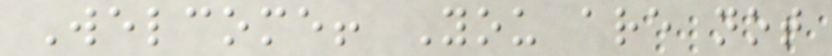Welcome! You are not
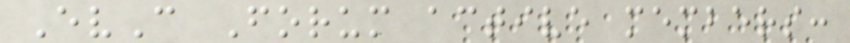EvC Forum active members:
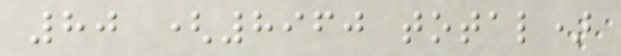80 (8960 total)
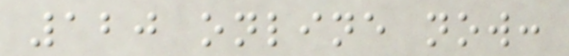120 online now:
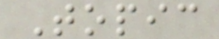Topic
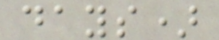days)
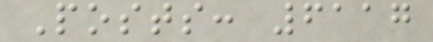Posts: 6117
